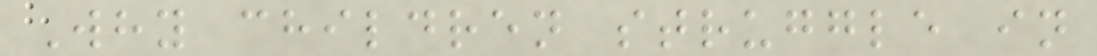Why children struggle in
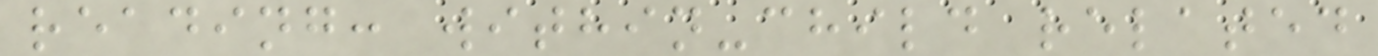reading: within-child related
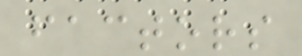factors
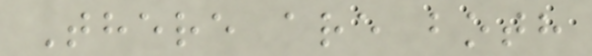There are both
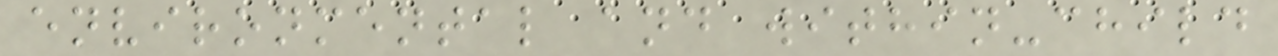environmental and within-child
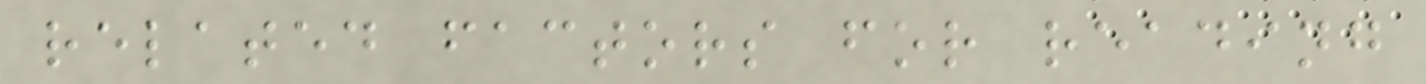related factors for reading
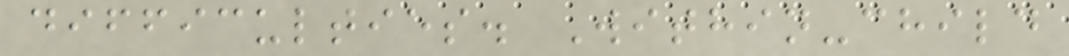difficulties. Within-child
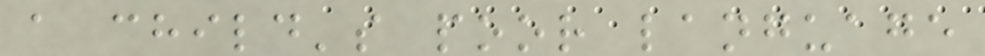a child's poor language
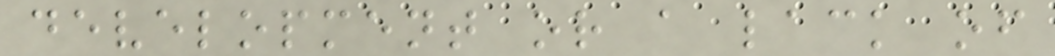development or a lack of
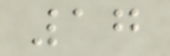17
